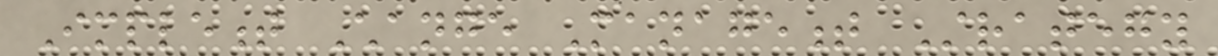Implement Change Management Strategy
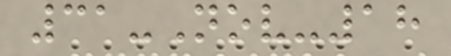31-Nov-18
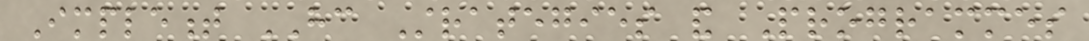Implement HC Strategies and Programmes
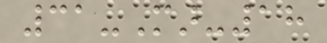31-Mar-18
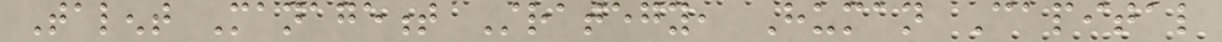Talent Management Strategy, Human Capital
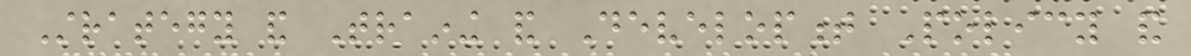Strategy and Training and Development Policy and
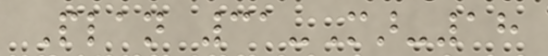Plan 31-Mar-18
